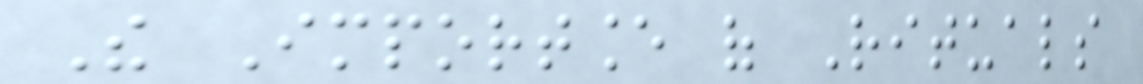The Importance of Rituals
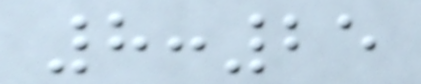8:25
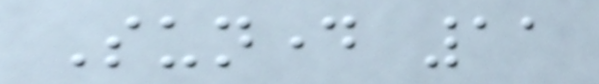Sunday 11
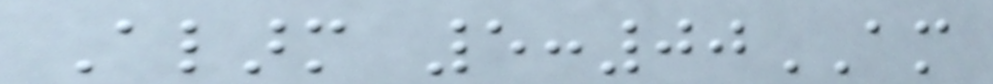Alarm 5:00AM
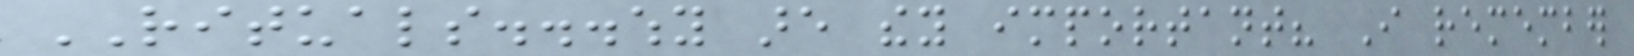RITUALS...why are they important? I remember
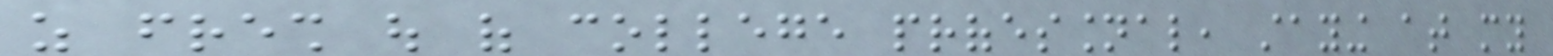as fresh out of college professional, staying at my
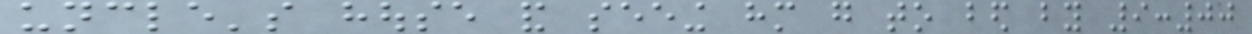uncle's house and seeing him go to bed by 9:00
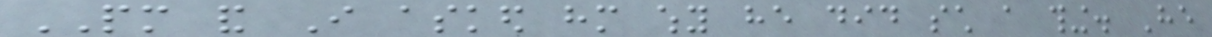PM and I asked him why he did such a thing. He
